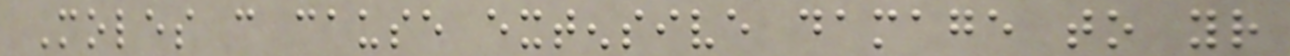Moles can cause extensive damage to your
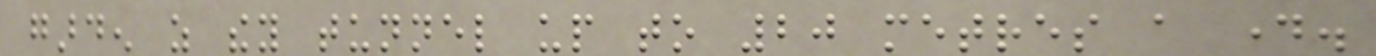garden as they tunnel up to 20 metres a day.
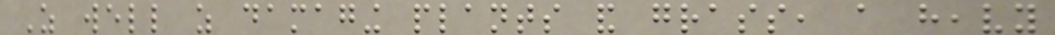As well as damaging plants and grass, a heavy
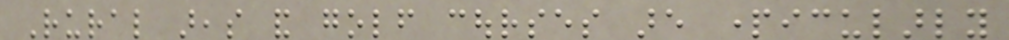Rural areas and golf courses are particularly
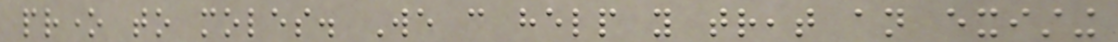prone to moles. We can help you treat an existing
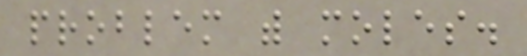problem with moles.
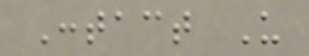Contact Us
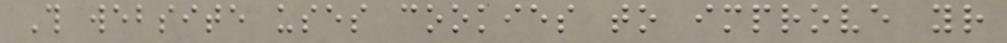This website uses cookies to improve your
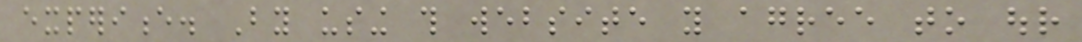experience. By using this website you agree to our
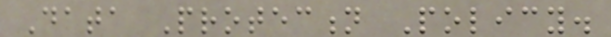Data Protection Policy.
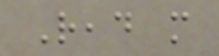Read more
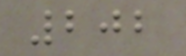202
